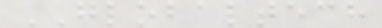GLOBALTECH
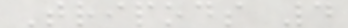Tripods 4
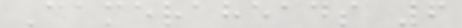Cameraheads 6
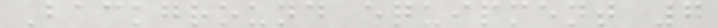Background equipment 7
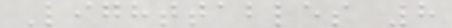Lighttables 8
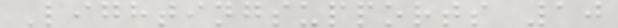Lightingsupports 10
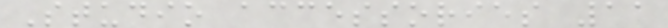Studio accessories 11
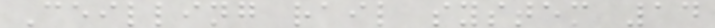Ceilling rail system 14
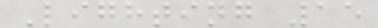Lighting 15
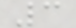3
